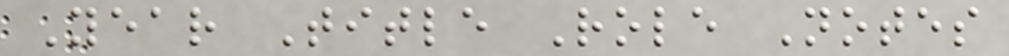Year Title Role Notes
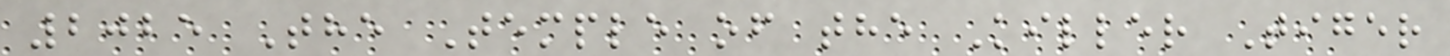2025 The Temple of the Killer Tiger
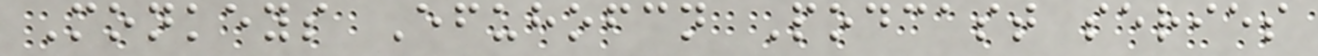Monkeys Efuhofcn Podcast series
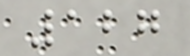127
